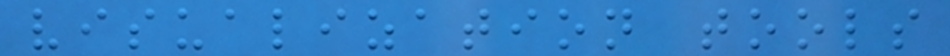visualization tools
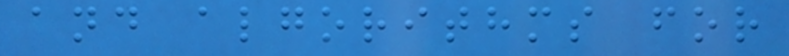and algorithms for
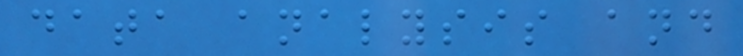data analysis and
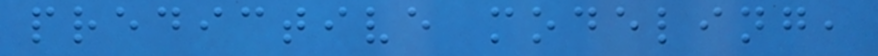predictive modeling,
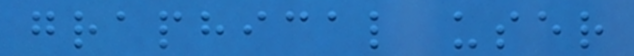graphical user
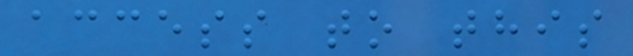access to this
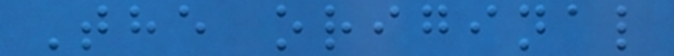The original
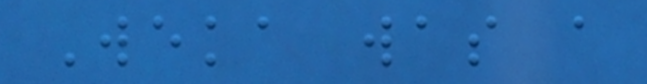Weka was a
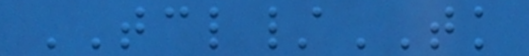TCL/TK
